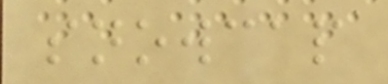snowcap
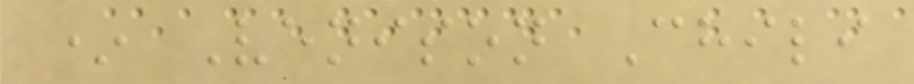* Venison Chili
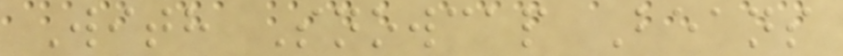With Snowcap Beans
